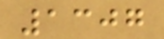1307
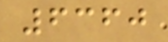6360
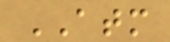ATM
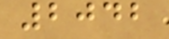2042
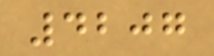4207
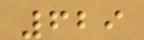629
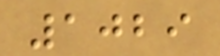1029
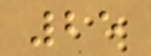25
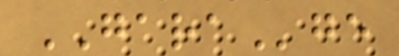GARAge
